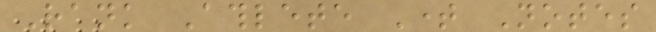Rank Athlete Time Notes
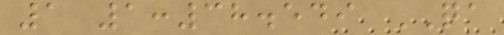1 1:38.549 QA
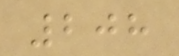208
